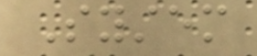System
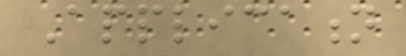Application
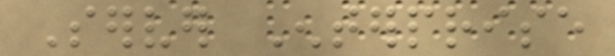Server Enterprise
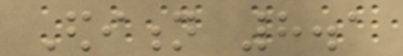Edition 8.1
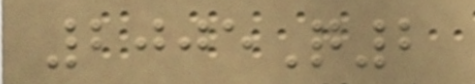2005Q2
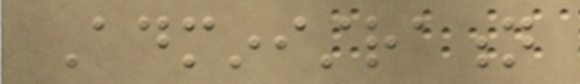Administration
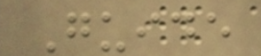Guide
